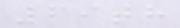69th
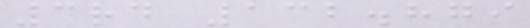3rd 132.879
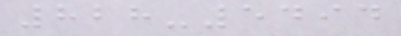828-5494
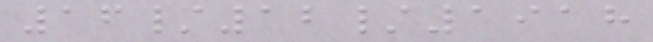16/12/1918
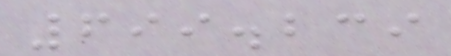699.239
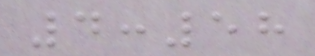4:58
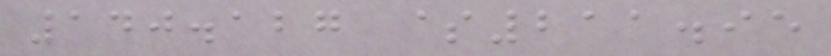140.127 $211.95
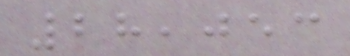28,053
